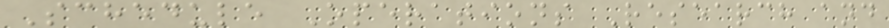Schedule Operations Research and
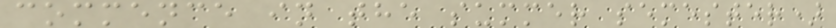commence in the summer semester)
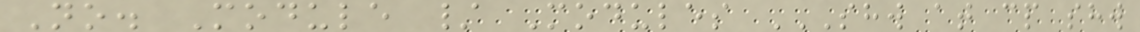No. Module / Modules SHW AT CP SHW
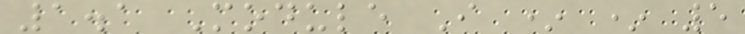1.1 Module I * * 5
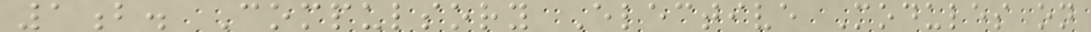1b. Compulsory Elective Modules on
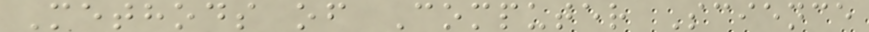Methods of Computer Science
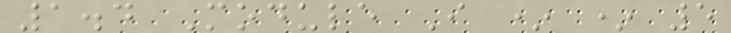1.4 Module I * * 5
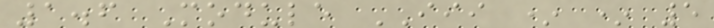1.6 Module III * * 5
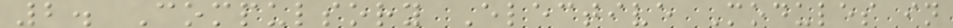2. Compulsory Elective Modules in
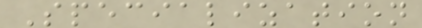Specialization
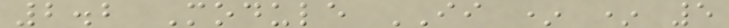2.2 Module II * * 5
